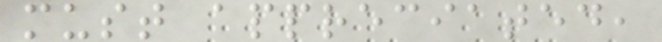must appreciated,
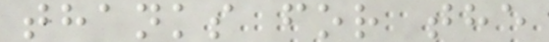thanks for the
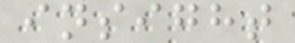insight
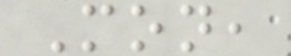Mon,
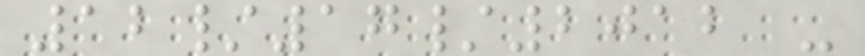12/17/2012 -
